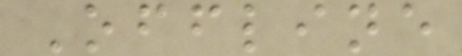Offline
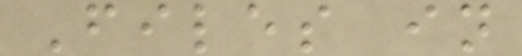Files in
